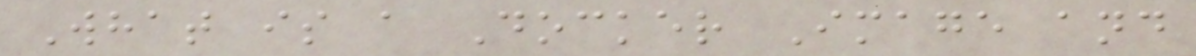What is a Docker Image and
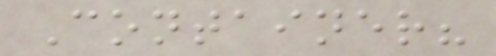Container?
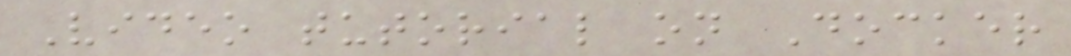Video tutorial on Docker
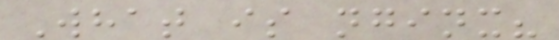What is nginx?
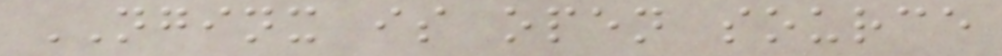NGINX is open source
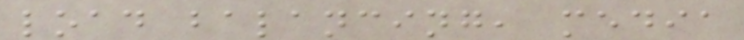load balancing, media
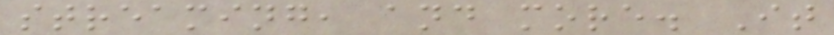streaming, and more. It
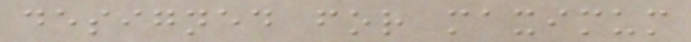designed for maximum
